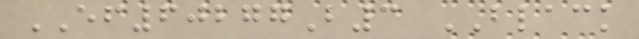EF60277B3 BLACK
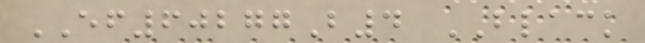EF60277B4 BLACK
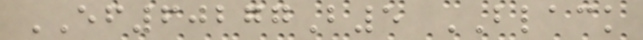EF60277B5 BLACK
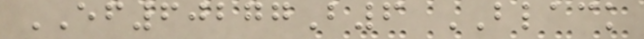EF60277B6 BLACK
